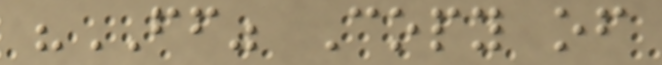"FF" Copy of
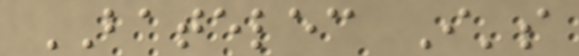BATELEC I's
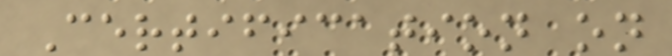Certification on
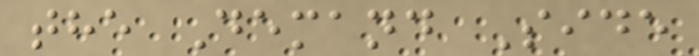the Demand Side
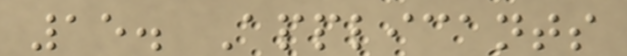15. Applicants
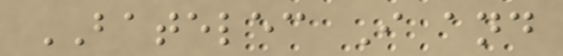BATELEC I and
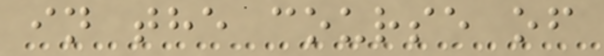in the course of
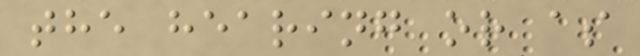the hearing or as
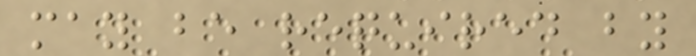may be required by
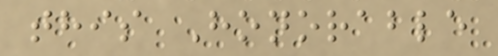this Honorable
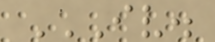IV.
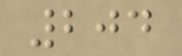204
